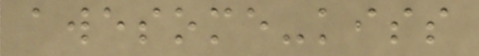awesome-kiss
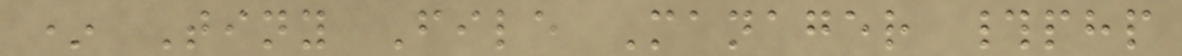* Tiny File Manager #php
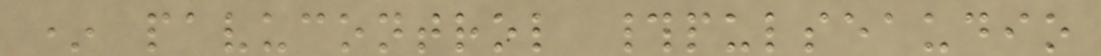* pavucontrol #pulseaudio
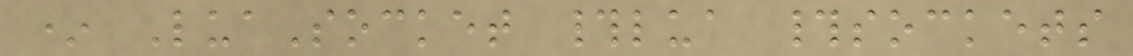* LuaSocket #lua #sockets
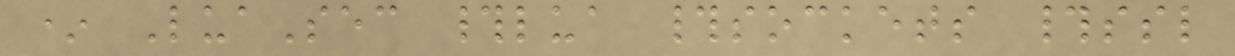* LuaSec #lua #sockets #ssl
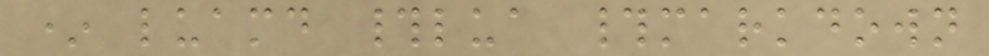* luamd #lua #markdown
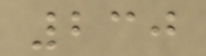230
